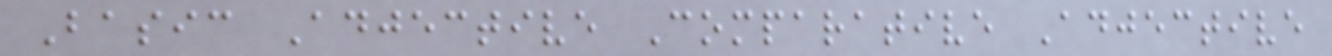Basic Adjective Comparative Adjective
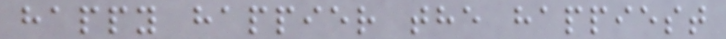happy happier the happiest
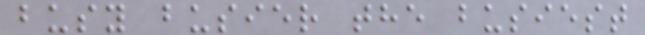busy busier the busiest
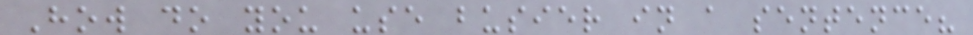How do you use busier in a sentence?
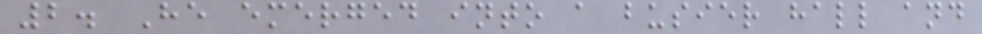2. He emerged into a busier hall and
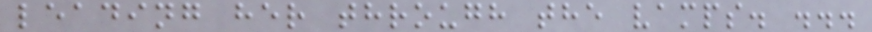leading her through the vamps. ...
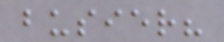busier?
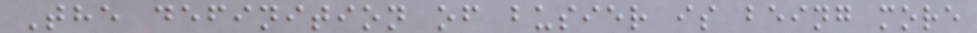The definition of busier is being more
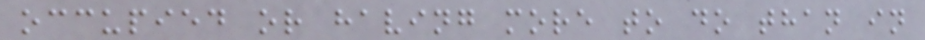occupied or having more to do than in
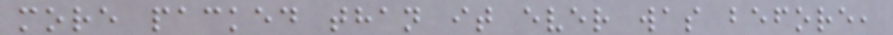more packed than it ever was before,
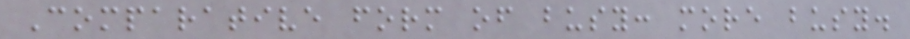Comparative form of busy: more busy.
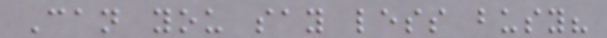Can you say less busy?
